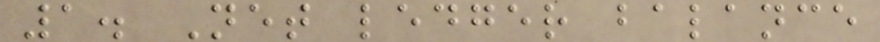1. Net ledger balance
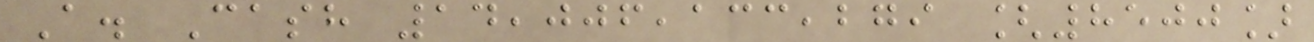A. Cash 14,006,133,279 [8500]
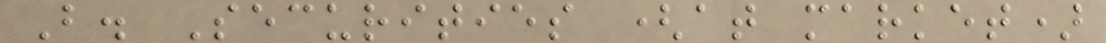B. Securities (at market)
